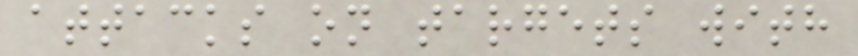attacks on targets with
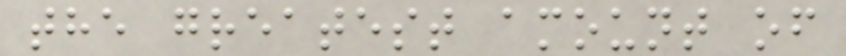the greatest amount of
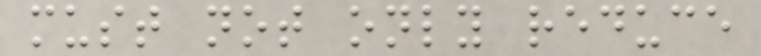must not only reduce
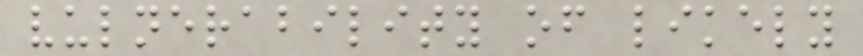vulnerability of likely
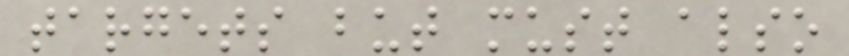targets but must also
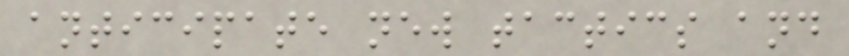anticipate new tactics and
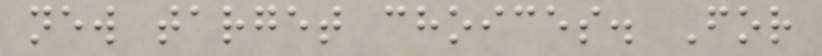new target choices. For
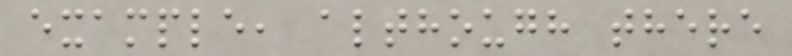example, although there
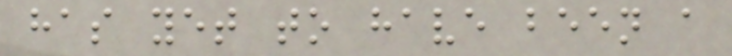has yet to have been a
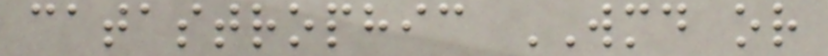catastrophic WMD or
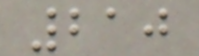210
